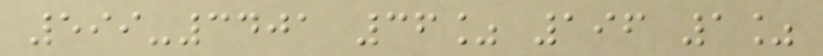599-3401 36% 196 1%
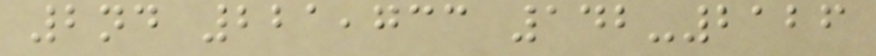2nd 221,733 142-2126
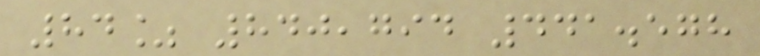84% 840,794 441.578
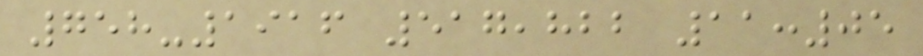758-1916 517,822 11:05
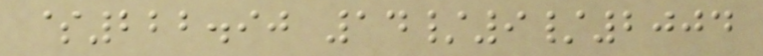$222.90 14/9/2004
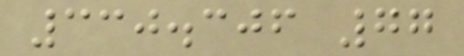330.306 77
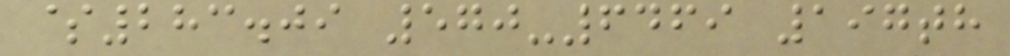$283.09 570-6469 197th
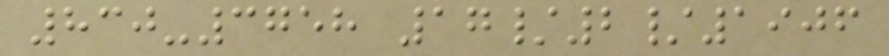830-3758 17/2/1906
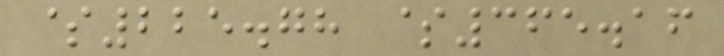$225.78 $365.16
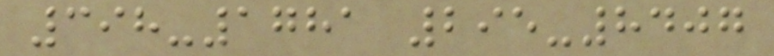398-1781 295-8407
